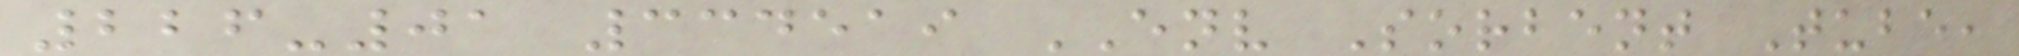226-01 334519 ENV Sorbent Tube,
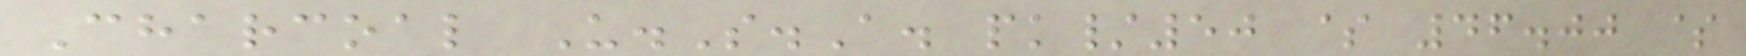Charcoal U.S.A. pk/50 $ 46.00 $
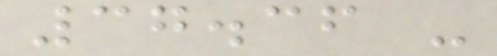37.36 -
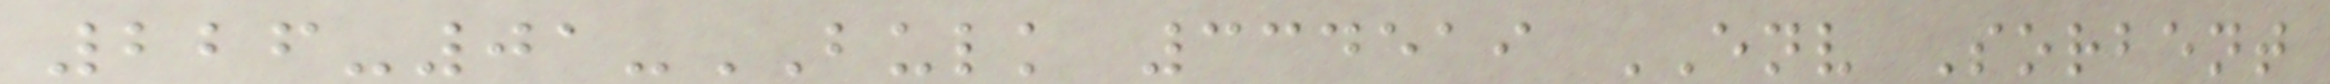226-01-BULK 334519 ENV Sorbent
